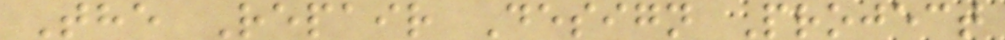The Repair Design Project
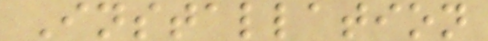Installation
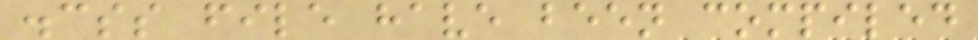.css file have been compiled
